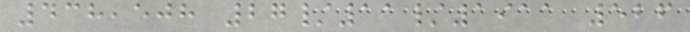438,508 27/11/1911 526
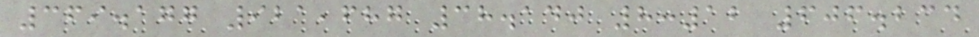369.177 921,687 38.140 8:12 606.234
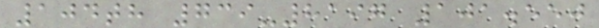104th 739-8197 101.550
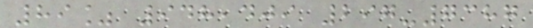89% 948,409 297-7387
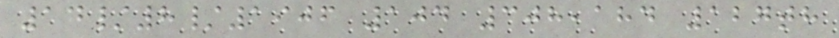14/8/1906 104 308,184 127th
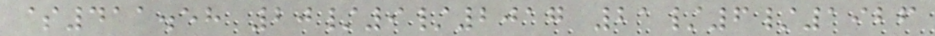$411.58 20/9/2017 21/6/1926
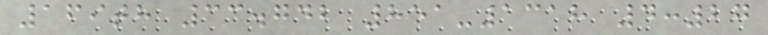169th 33.742 851-1318 4:27
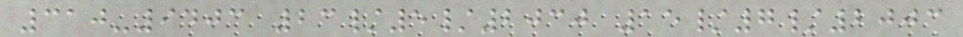310-9403 23/5/2030 15/7/2003
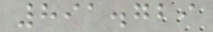891.729
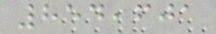854,601
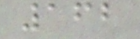162
